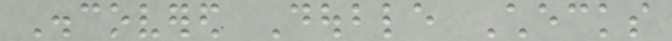Discovered Double Checks
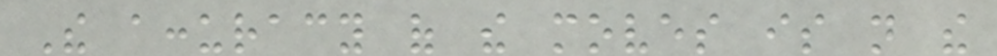The accuracy of the moves is not the
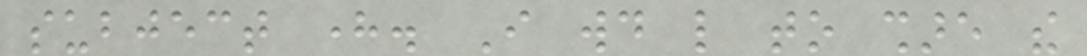subject here. I would like to share the
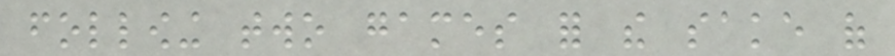following two games for the sake of
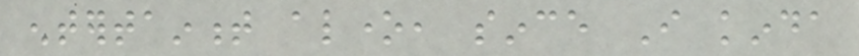entertainment alone, since I kinda
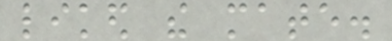liked the mate.
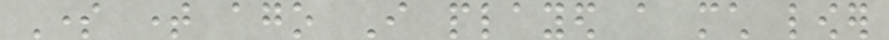Some time ago I played a much lower
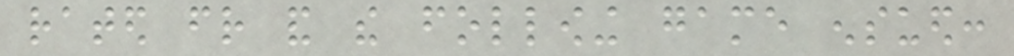rated friend and the following game ensued:
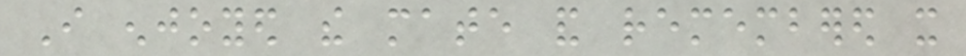I enjoyed the mate and remembered it
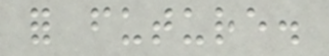for future.
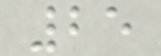25
